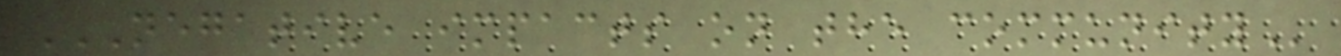NEGATIVE IMPACTS ON THE COMMUNITY
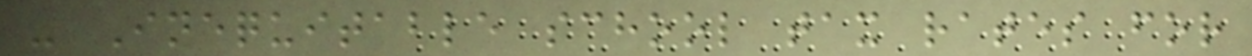- Inequitable school tax rates for
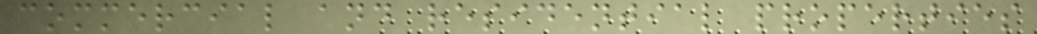commercial and residential properties
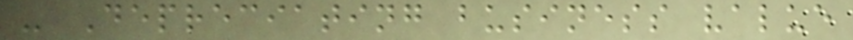- Depreciating business value
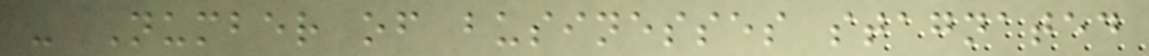- Number of businesses stagnated
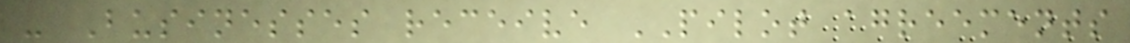- Businesses receive PILOT agreements
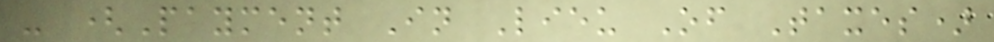- (Payment In Lieu Of Taxes)
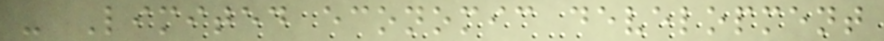- Limited economic development
